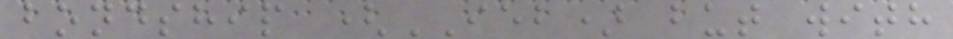bondship (IEB) but with
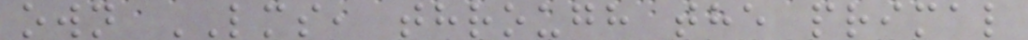own LMS, through the primal
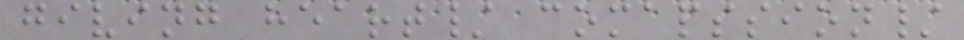giving heart/ comapssion/
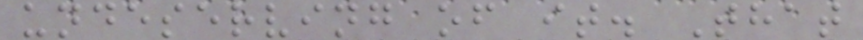undeserving of it. That
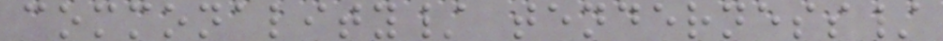commonality/ tenderness/
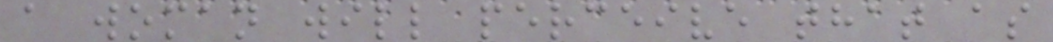a woman will perceive that as
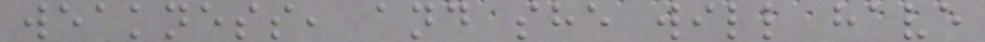weakness, and she will have
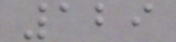129
